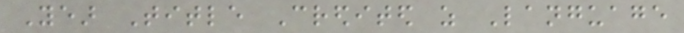Year Title Credited as Language
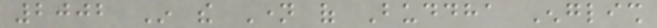2002 In the Name of Buddha English
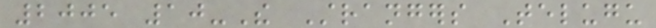2005 10-The Strangers Telugu
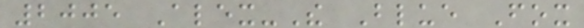2005 Alex-The Blue Fox
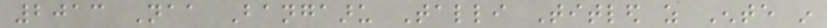2013 Naa Bangaaru Talli Titled as Ente in
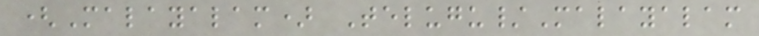(Malayalam) Telugu/Malayalam
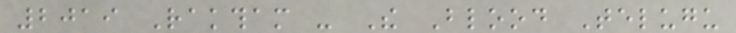2019 Raktham - The Blood Telugu
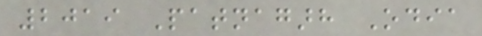2019 Patnagarh Odia
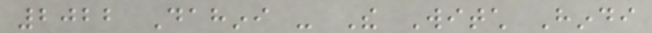2022 Dahini - The Witch Hindi
